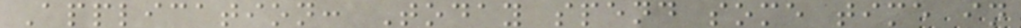Application: Today spend some time in
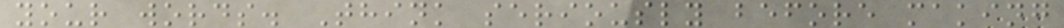your words. Think seriously before making
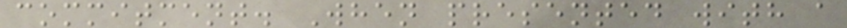commitment. When presented with a
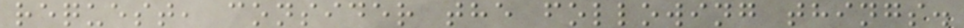request, consider the following things.
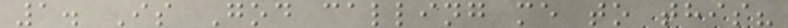1. Is God calling me to this?
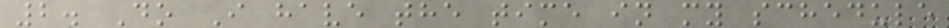2. Do I have the time in my schedule
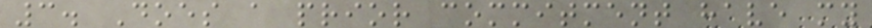3. Does a prior commitment have my
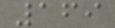169
